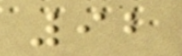92
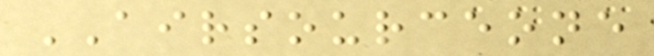AIRSOURCEONE
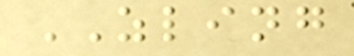ZLING
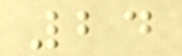24
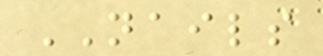NAILS
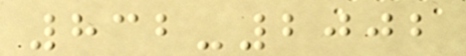832-2002
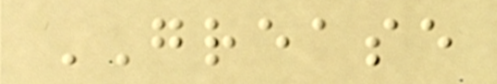GREASE
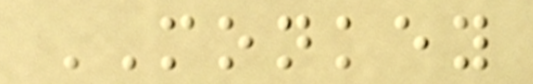MONKEY
